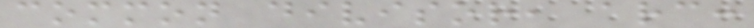common divisor, arc:
